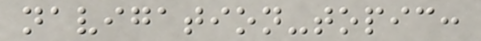navigation-topic:
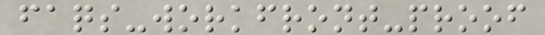faqs-workfront-proof
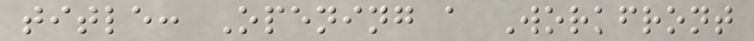title: Opening a Workfront
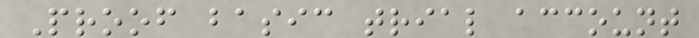Proof basic trial account
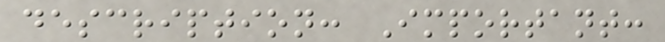description: Important:
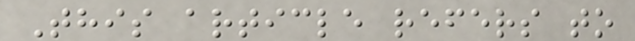This article refers to
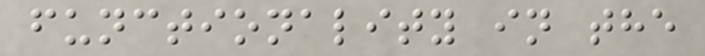functionality in the
